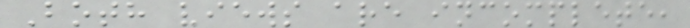Both views are incomplete,
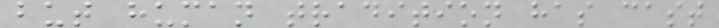but human tradition has cast
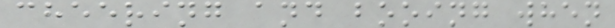cheering and booing when
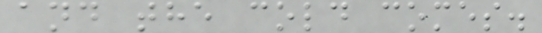and the cold comes.
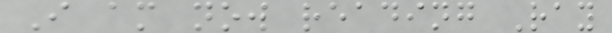I am now reading Ray
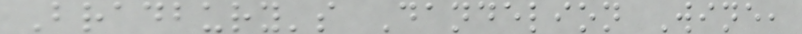Bradbury's Dandelion Wine,
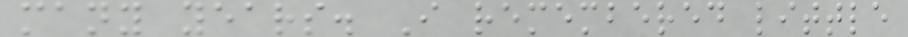many years. I remembered little
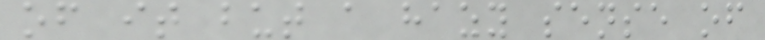of it but a hazy sense of
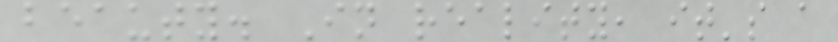beauty. In reality, it's a
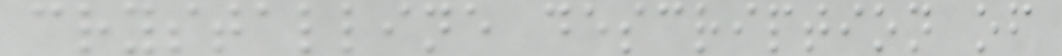crystalline description of
